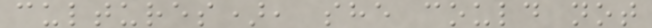cultures), she could not
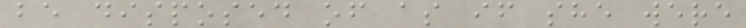be disposed of as if she were
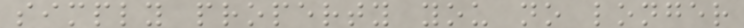simply property you no longer
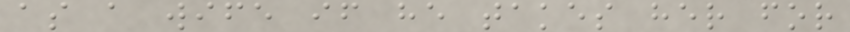as a wife if he takes her for
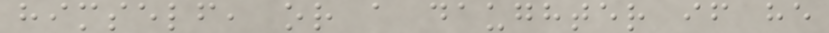himself, or a daughter if he
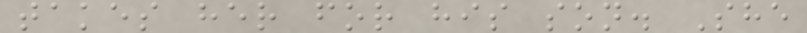takes her for his son. She
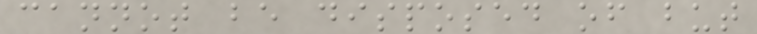cannot be disposed of but
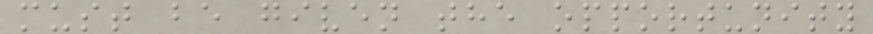must be given the opportunity
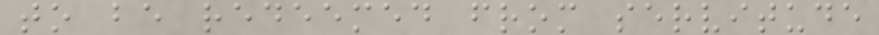to be redeemed from servitude
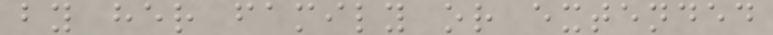by her family or extended
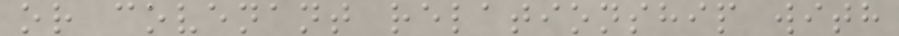or covenant relationship with
